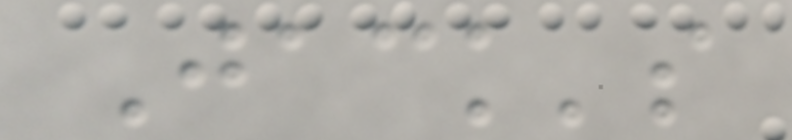Jack's
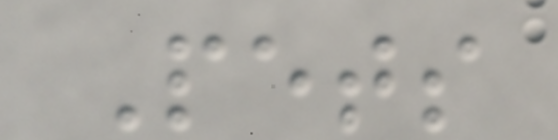Pets
